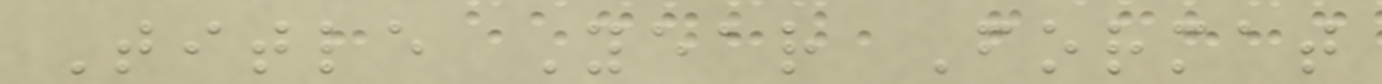Title Year Format
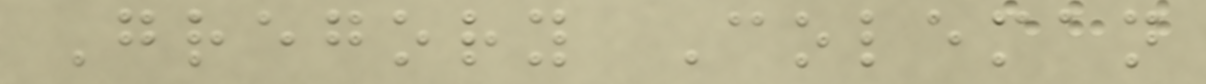Gregory Coleman
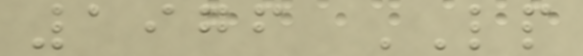1976 LP
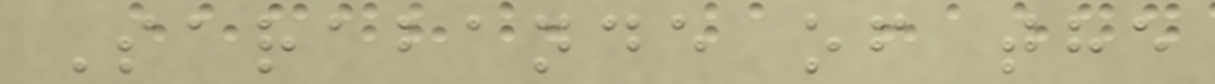Sarabande of the
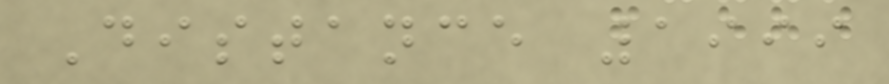Distance 1999
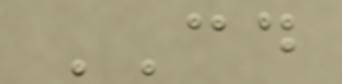CD
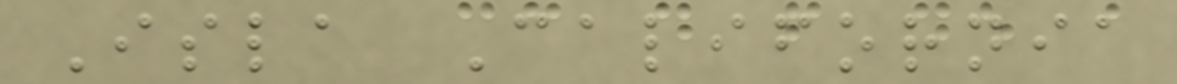Isla California
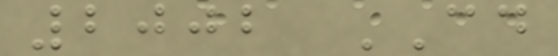2002 CD
